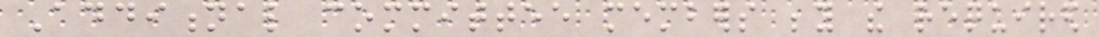Additional committee members beyond the required
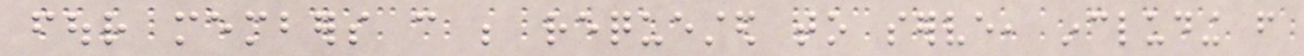four members can be requested to serve, including from
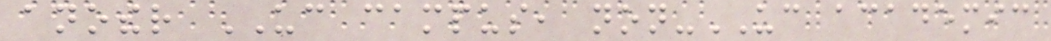another UC campus, non-UC academic
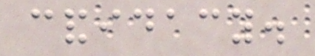candidacy.
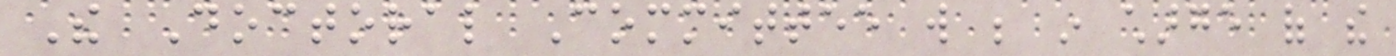The Doctoral Committee will be in charge of the
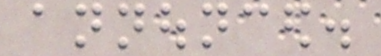announced.
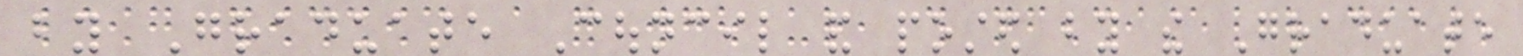by Graduate Council and posted by the Graduate
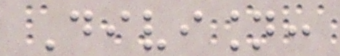Division:
